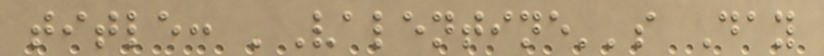title: 'Valentine''s Day
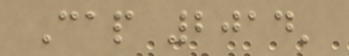Cap 2014'
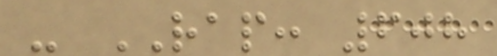- RAP: 608
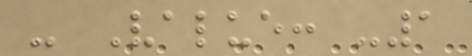- Value: -1
